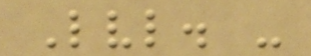Lvl. -
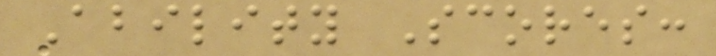Ability Scores:
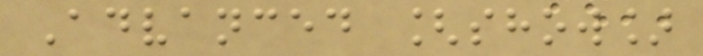Advanced [show]
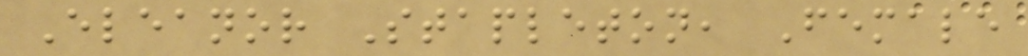Eleanor Stapleton, Female
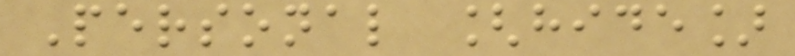Personal [hide]
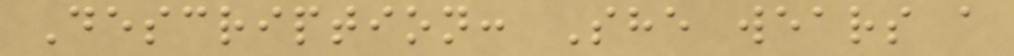Description: She wears a
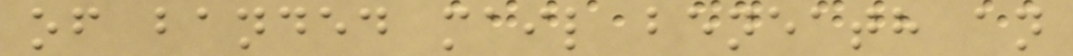of banded mail beneath an
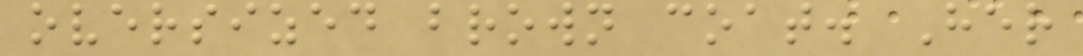oversized brown coat. Her
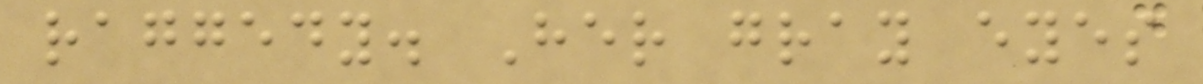raggedy. Her gray eyes
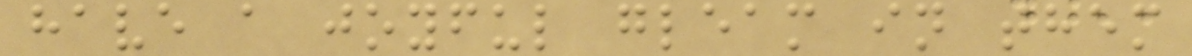have a joyful gleam in them
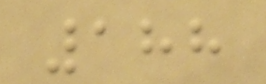188
